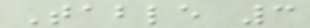Table 3
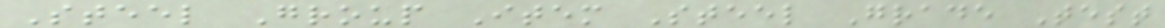Steel Group Item Steel Grade Test
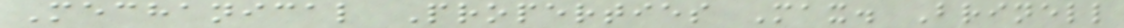Mechanical Properties Max. Brinell
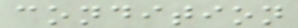condition
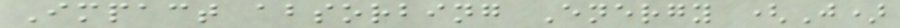Impact absorbing Energy (J)
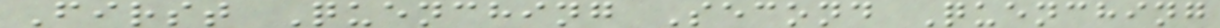First Quenching Second Quenching
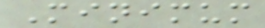Minimum
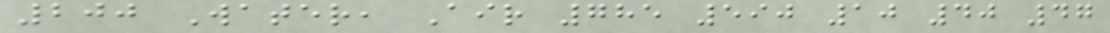200 Water, Air 785 590 10 40 47
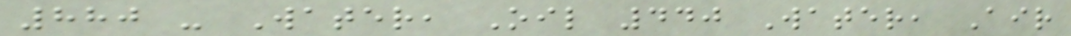880 - Water, Oil 440 Water, Air
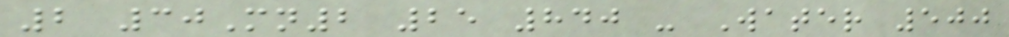2 30Mn2 25 840 - Water 500
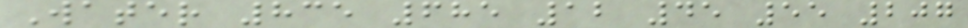Water 835 685 12 45 55 207
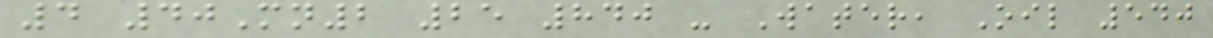4 40Mn2 25 840 - Water, Oil 540
